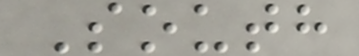South
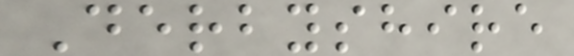Derbyshire
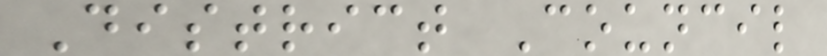District Council
